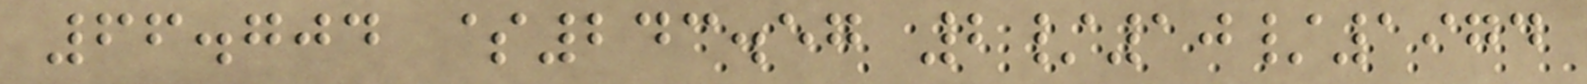66.704 $243.57 2/10/1974
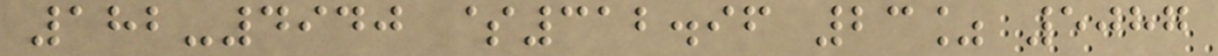182-4940 $312.96 23% 5087
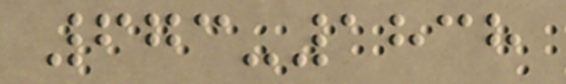673-1838
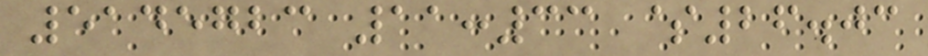5145723 11:33 $26.03
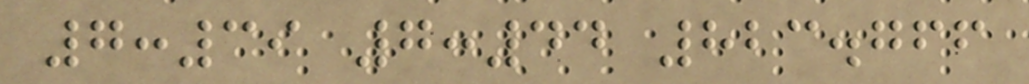7:39 7:44 823.766
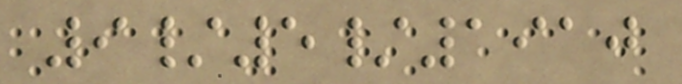9/5/1910
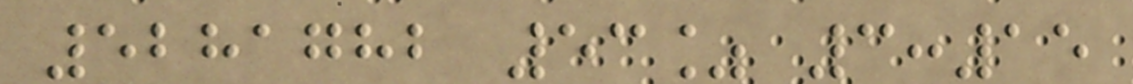5281782 53% 3:15
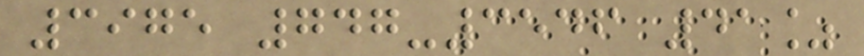3975 747-3546 41%
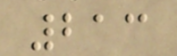213
